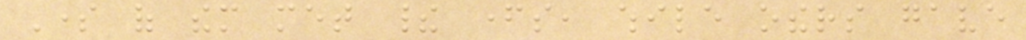Some of them met their fathers, while others gave
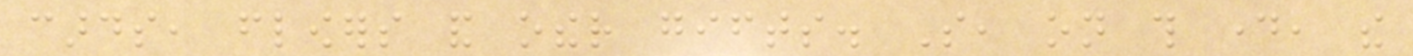cards, flowers and other gifts. So, on this day, the
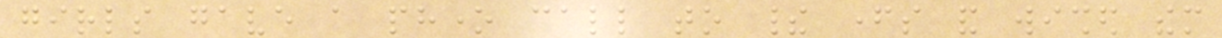girls gave a phone call to their fathers and wished them
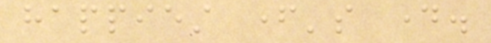happiest father's day.
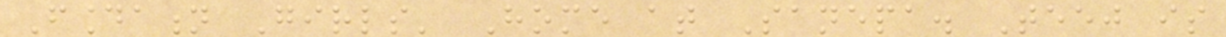Foundation Girls' Home at Sanepa. Teej is
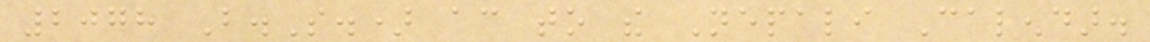2078 B.S.) according to the Nepali Calendar.
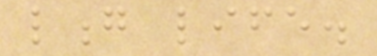long life.
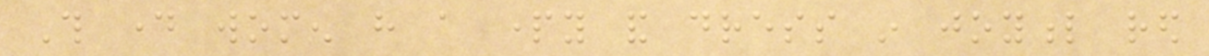This day women have a party and dress in joyful red
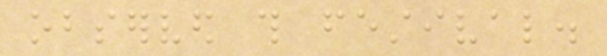observed this festival.
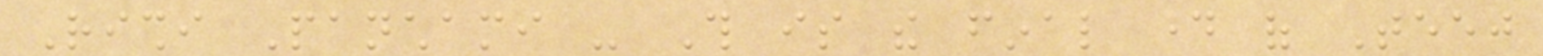Rishi Panchami - This is the final day of Teej
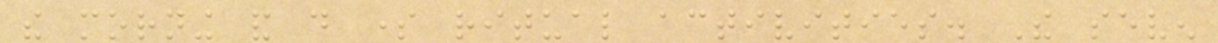the morning and do some ritual activities. The seven
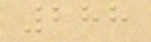288
